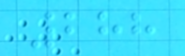288
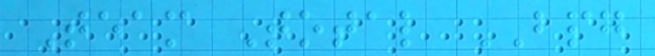Team Total BPG
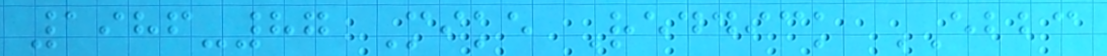1986-87 Mike Reddick EBBC
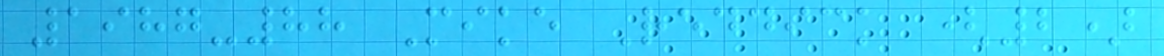1987-88 Mike Reddick (2)
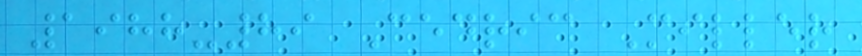1988-89 Cedric Miller
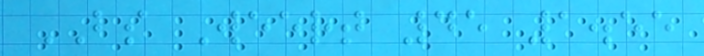BS Weert 45 1.55
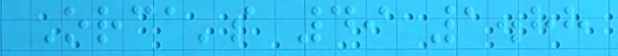Orca's 49 1.88
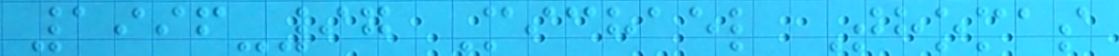1996-97 Michael Thomas
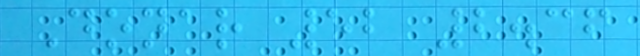Donar 52 2.36
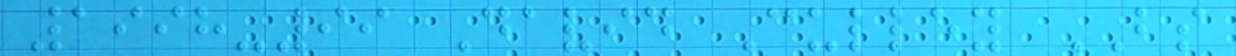1998-99 David Culley BS
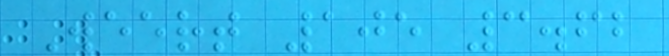Weert 105 3.62
